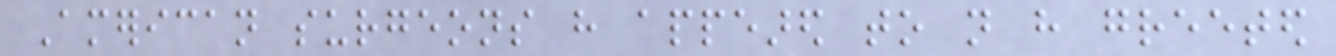American surgeons have appeared to not have greeted
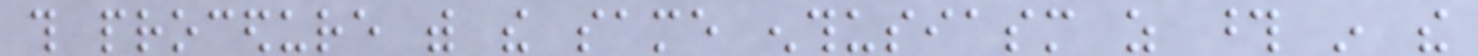this procedure with the same enthusiasm as those in the
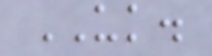UK.
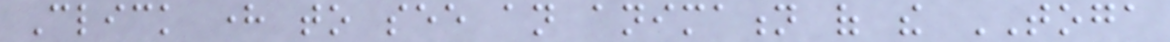Click here to see an animation of the TOGA
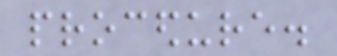procedure.
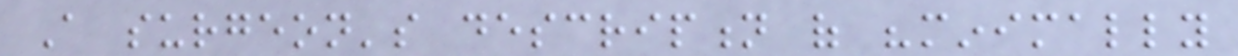A surgeon's description of "minimally
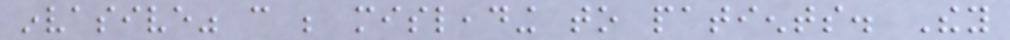invasive" can be misleading to patients. They
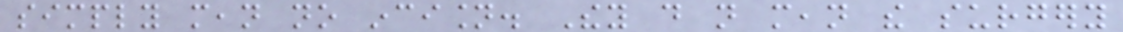simply mean no incision. They do not mean the surgery
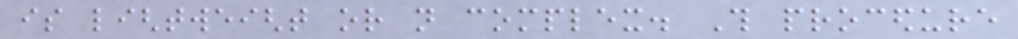is lightweight or not complex. This procedure
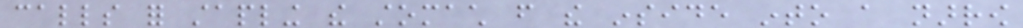calls for stapling the stomach from the inside into a narrow
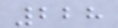228
